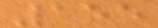155
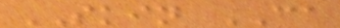SKIN CA
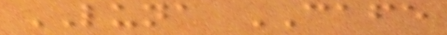LUNA CAFE
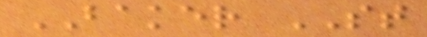BAKER ST
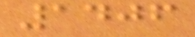1406
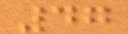47
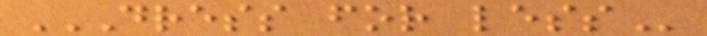DRESS FOR LESS
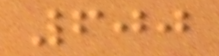600
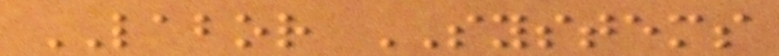LABOR SYSTEMS
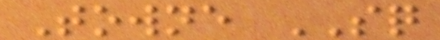Towne SQ
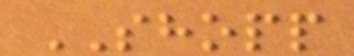SHOPP
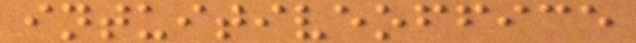intuitiveoffice
